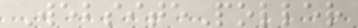WebsitePoller
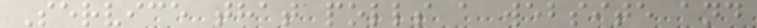Service that polls a website and
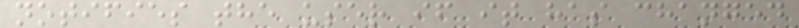notifies the user if it has changed
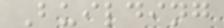Building
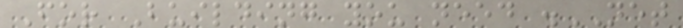For Building you need .NET
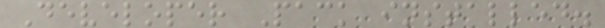Developer Pack installed.
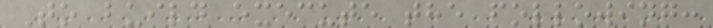To build execute the following:
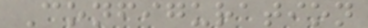Configuration
